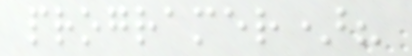programer)?
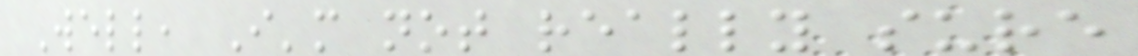Well, I'm not really sure
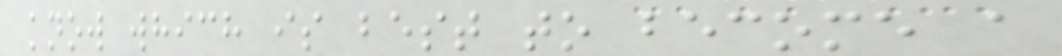know which is best to become a
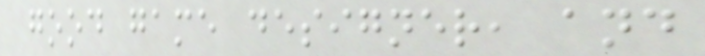good game designer, and
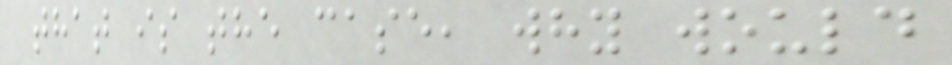that is the case, why would
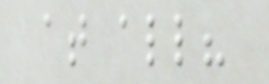at all?
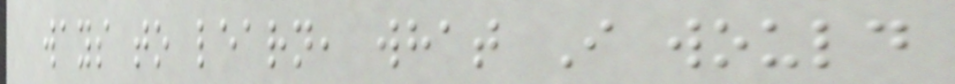ways to learn, what I would
